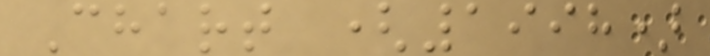Chart (1998)
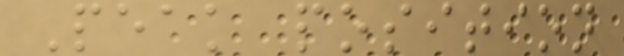Peak position
